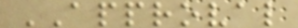APPROVAL
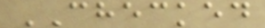CHECKED
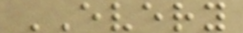EVERY
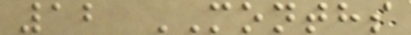12 MONTHS
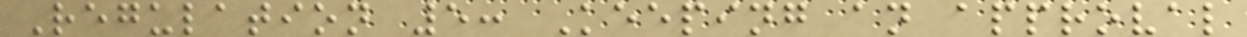Regulation 5: Keeping an approval
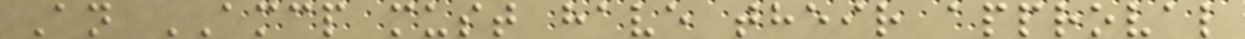An AMCP must have their approval
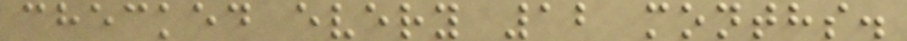checked every 12 months.
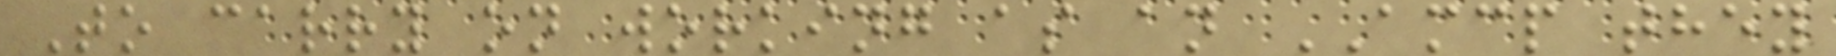To carry on working as an AMCP they
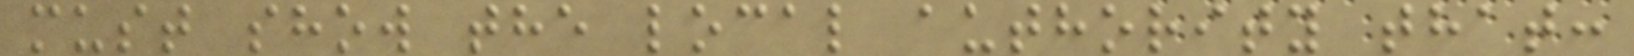must show the local authority that:
